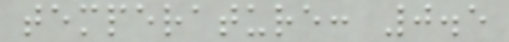temperature: 0.5
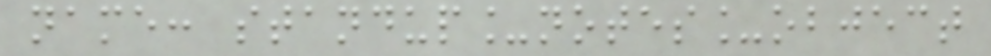name: standup_notes_object
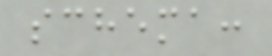schema:
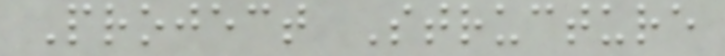Project Structure
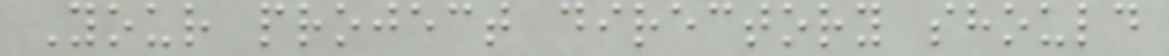Your project directory should
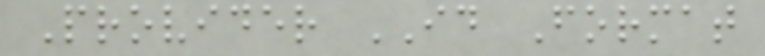Provider ID Format
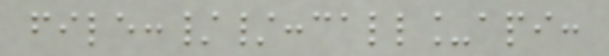file://:call_api:
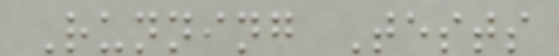Running Tests
